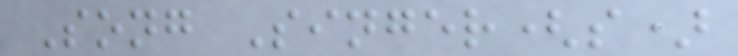Song Singer(s)
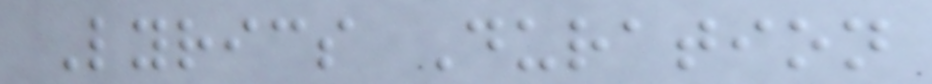Lyrics Duration
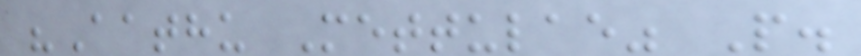"Aathu Mettulae" P.
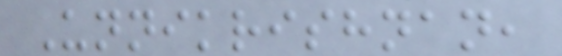Unnikrishnan,
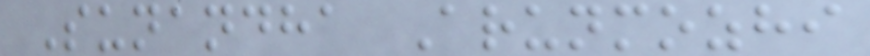Sunandha Arunmozhi
